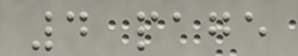4 page
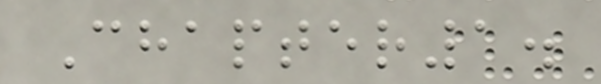Chapter1.
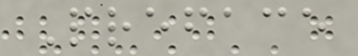Preface
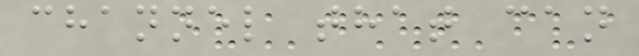channel that can
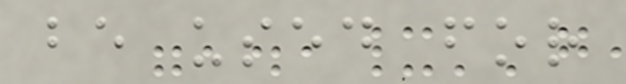be used for
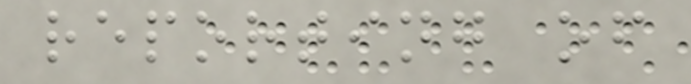reporting of
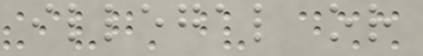illegal or
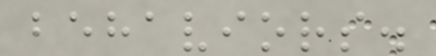behaviors.
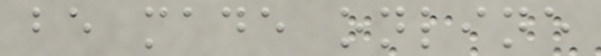be made online
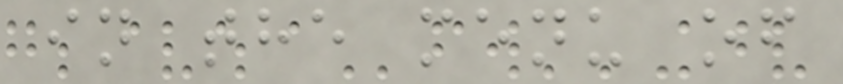in the menu of
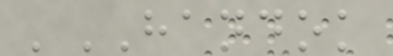'HANDOK
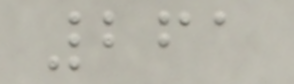261
